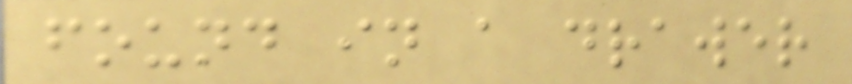found in a drawer
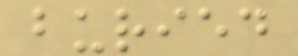buried
